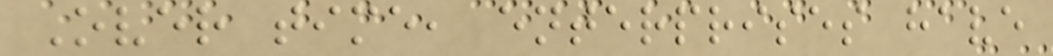Over time, enterprises have
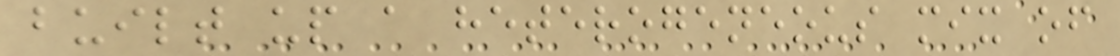built up a heterogeneous mix of
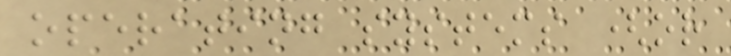operating systems (or
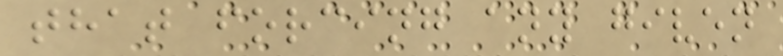that forcing any given
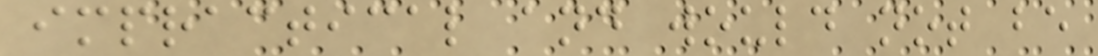impractical and would not be
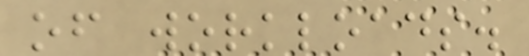of workloads.
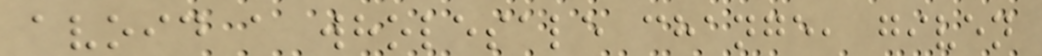avoid a wholesale change, given
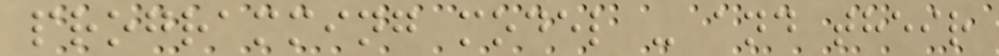programming model - and their
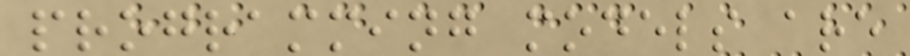programming models are
